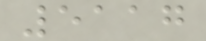5117
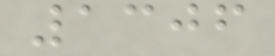1306
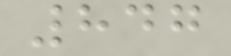847
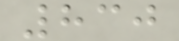830
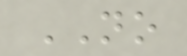NO
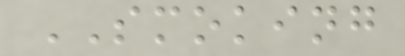SMOKING
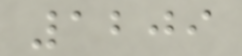1209
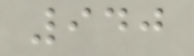940
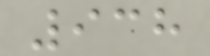938
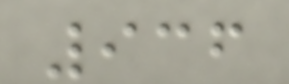936
